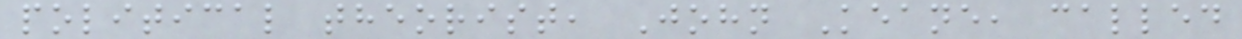political theorist, John Keane, called
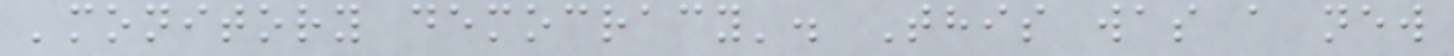'monitory democracy'. This was a new
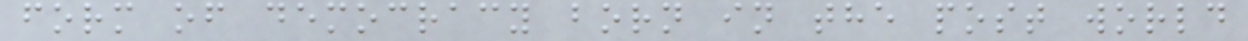form of democracy born in the post world
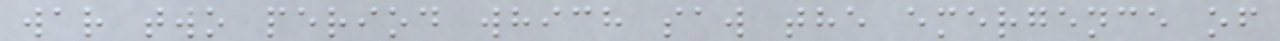war two period which saw the emergence of
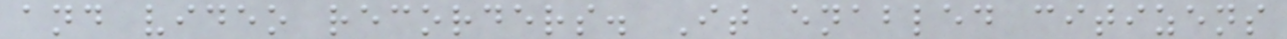and video recorders. It enabled citizens
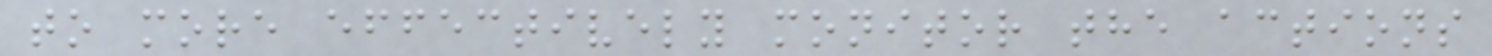to more effectively monitor the actions
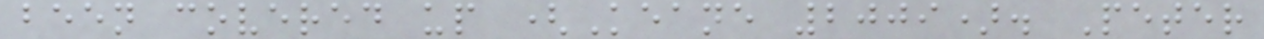been covered up (Keane 2009). Peter
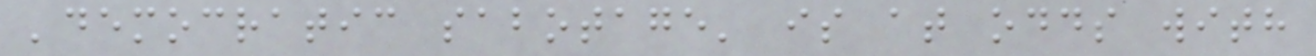'democratic sabotage' is at odds with
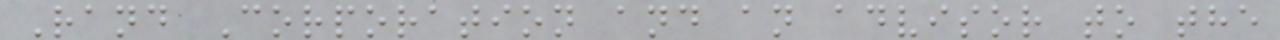Rand Corporation and an advisor to the
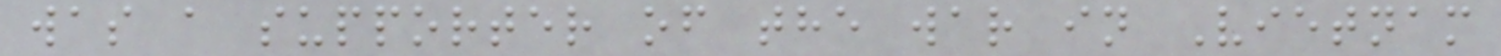was a supporter of the war in Vietnam
